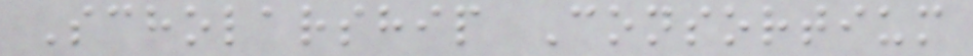Scholarship Consortium
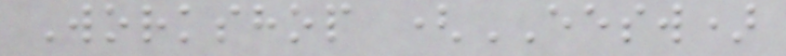Workshop (EESW)
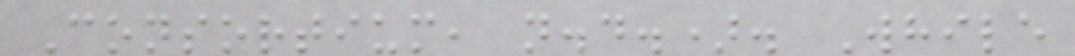Consortium, n.d.). While
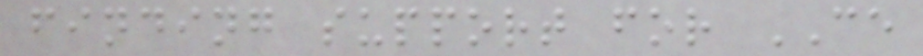finding support for CE
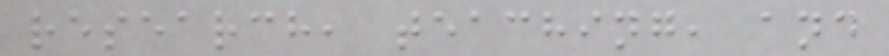research, teaching, and
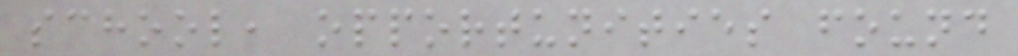school, opportunities found
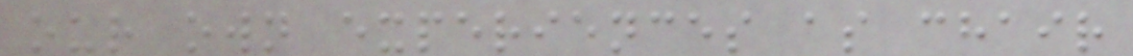our own experiences as chair
